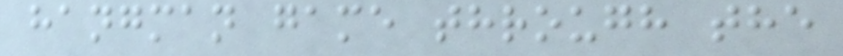hangman game through the
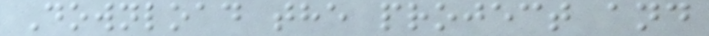Download the project and
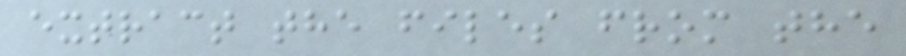extract the files from the
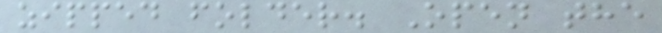zipped folder. Open the
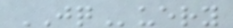JQuery
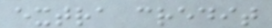extra credit
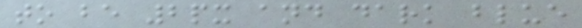to be 2px and dark blue
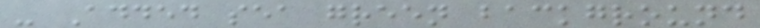- Added sea green background
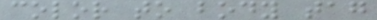color to body tag
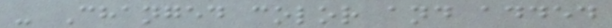- Changed color and added
